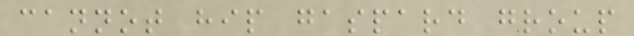cannot hip gaspard group
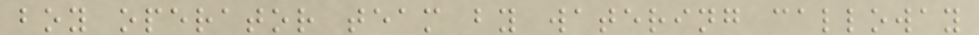boy operator team by watering calloway
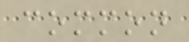common
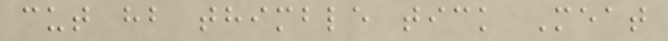cut hb thimble tick Meat
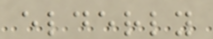elderly
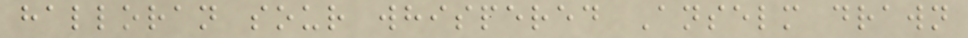halloran sour whispered Anselm drawn
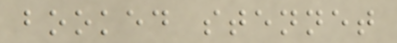booked stennet
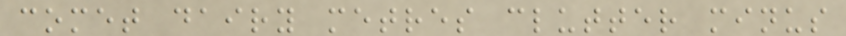comet dairy metres clutter minus
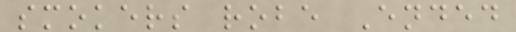smokers robe Ended
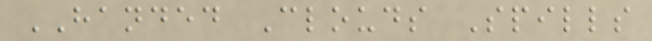HANDED Clouds Spills
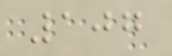107
